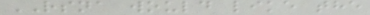RSNA would like the
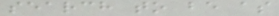search to be as
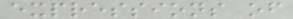expressions of
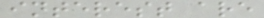interest are
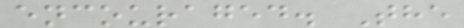encouraged. The
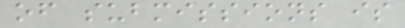of submissions is
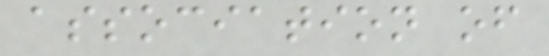association of
